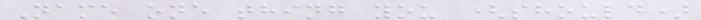Name one thing you (should)
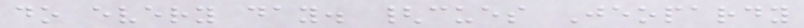do every day. {cues Jeopardy
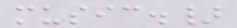music.}
